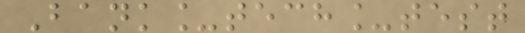Bank_tech_test
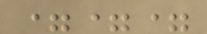===
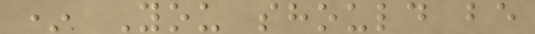* You should be
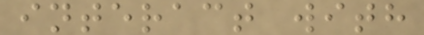interact with
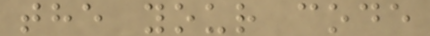the your code
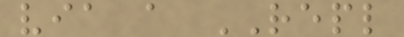via a REPL
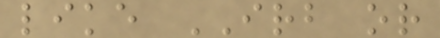like IRB or
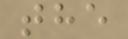the
